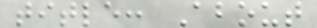title: About
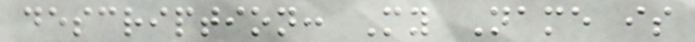description: My Name is
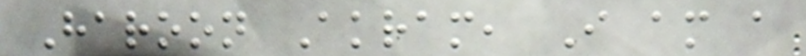Haroon Akram, I am a
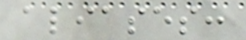aliases:
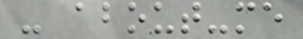- about-me
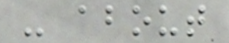- about
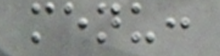menu:
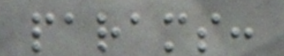params:
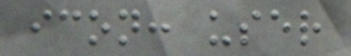icon: user
